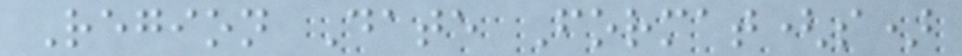Region Date Format(s)
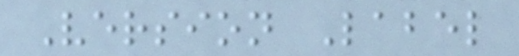Version Label
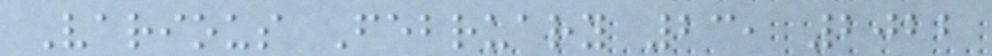Various February 23, 2022
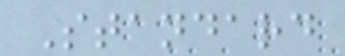Standard
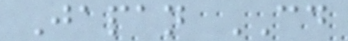Japan CD
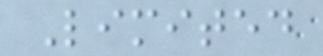Limited
